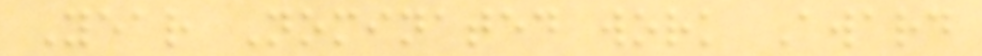Year Nominated work Award
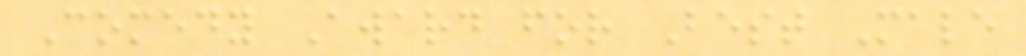Comedy Award for Best Male
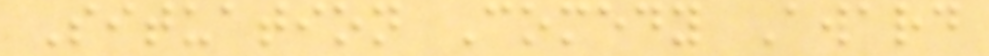Situation Comedy Award
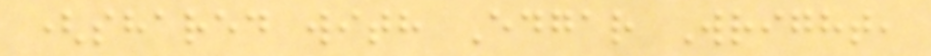(shared with Edgar Wright,
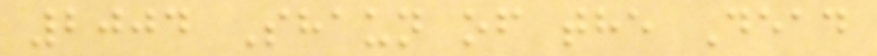2004 Shaun of the Dead
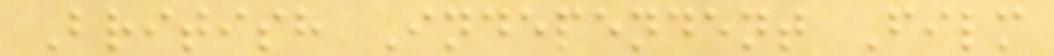British Independent Film
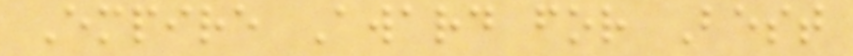Empire Award for Best
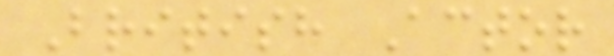British Actor
